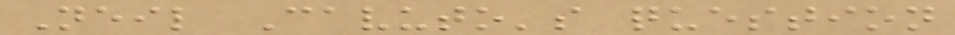Neil Cavuto's question
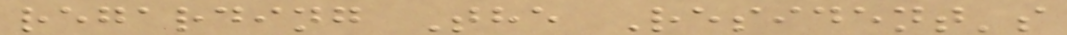regarding The Resident's
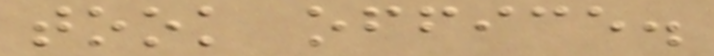took office.
